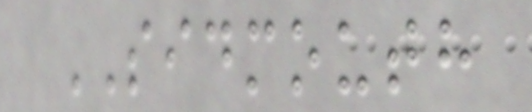SIDMOUTH
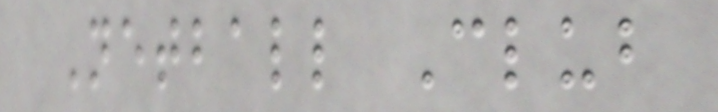Netball Club
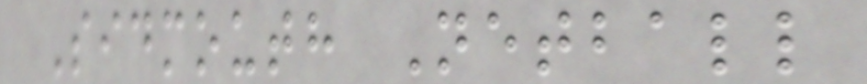Sidmouth Netball
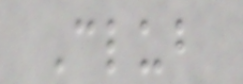Club
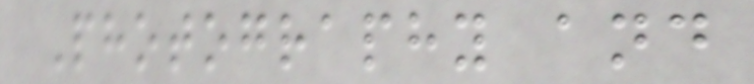Photography and
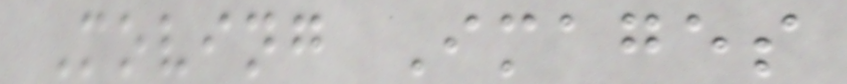Moving Images
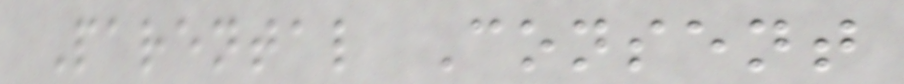Parental Consent
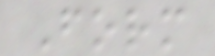Form
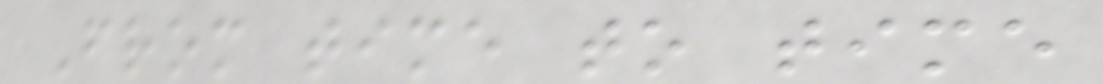From time to time
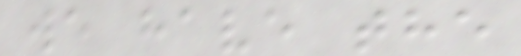we have the
